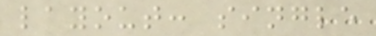layout: single
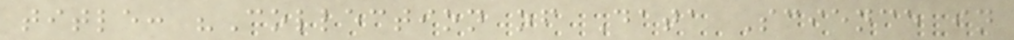title: "Collection of Data Science in
